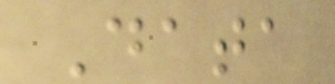Data
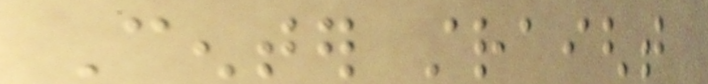Center straight
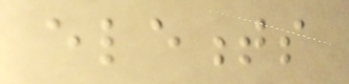elements
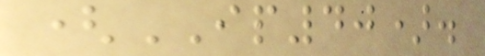(IP40).
